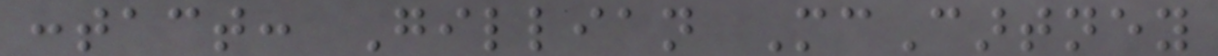contact: Gillian McCartney
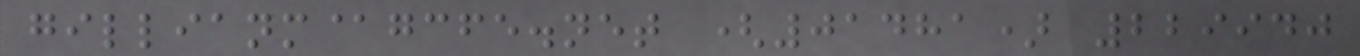gillianm@gcfe.net (01481) 229940
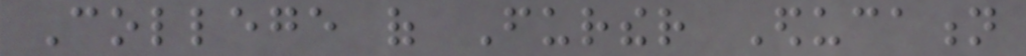College of Further Education
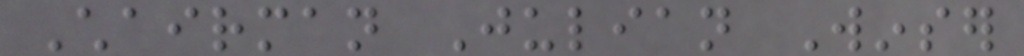Chairman Julian Winser
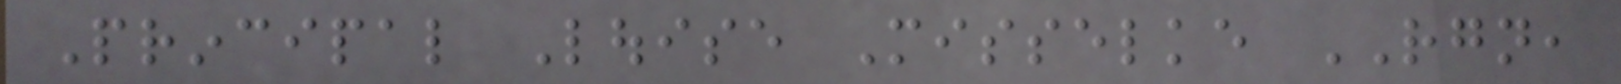Principal Louise Misselke RGN,
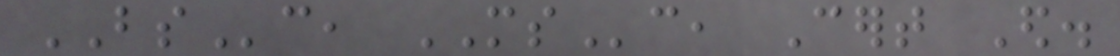BSc, MSc, Cert Ed.
